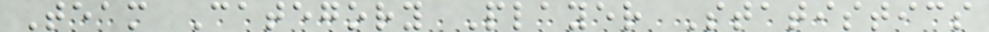Team Category Player Statistics
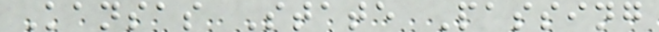Kansas State Passing
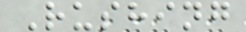Rushing
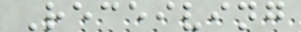Receiving
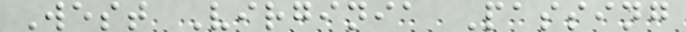West Virginia Passing
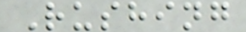Rushing
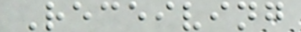Receiving
